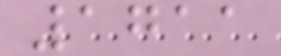1711
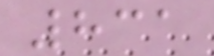831
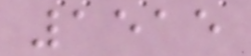1515
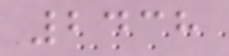2438
